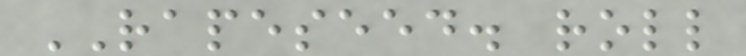RAPESEED. roll
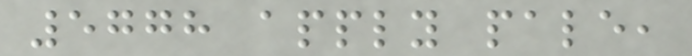5778 apply pale,
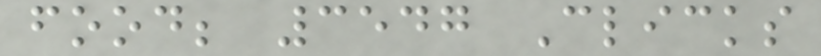food; 3547 Clicks
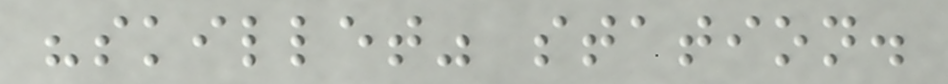"skillet" station.
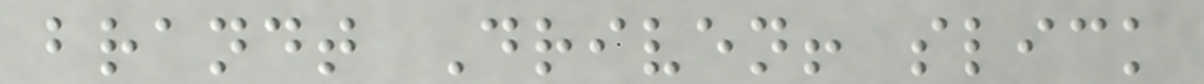brandt Driven! slick
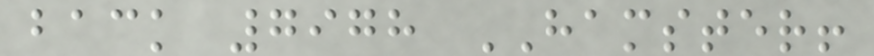back 7978 HAMSTER!
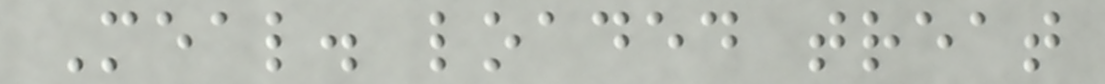Meal. loaded treat
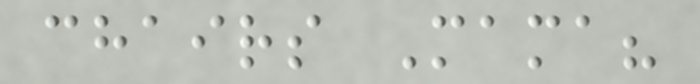chairs Mama?
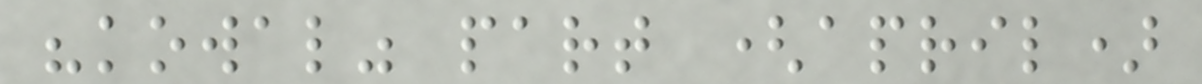"kowal" part (april)
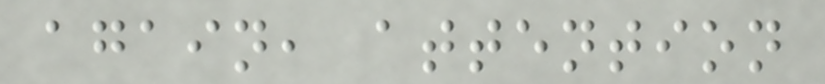again, attention
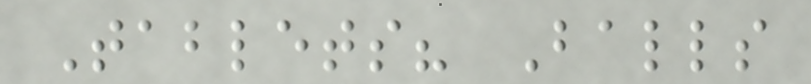Tablets? Balls
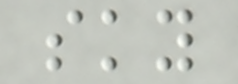sky
